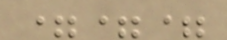===
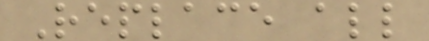Replace all
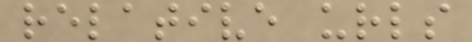relative urls
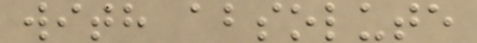with absolute
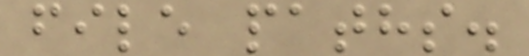file paths.
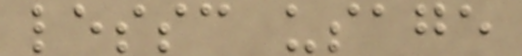lessc usage
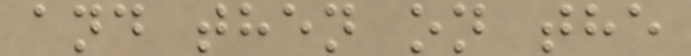and then on the
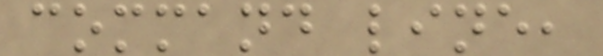command line,
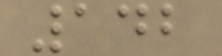142
